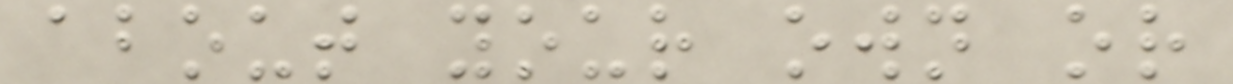about your own or
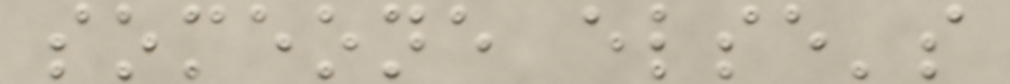someone else's
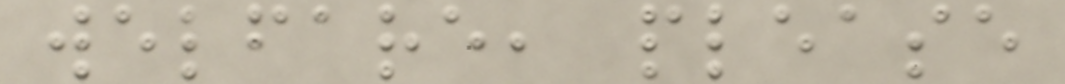welfare, please
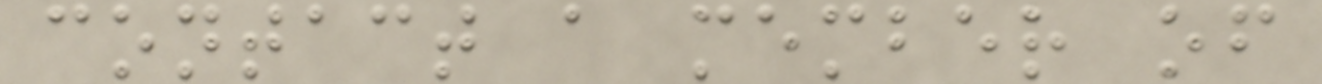contact a member of
